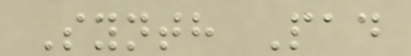Synth Pad
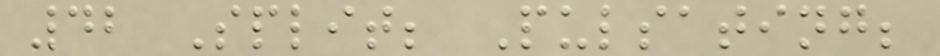42 Split; Pulsating;
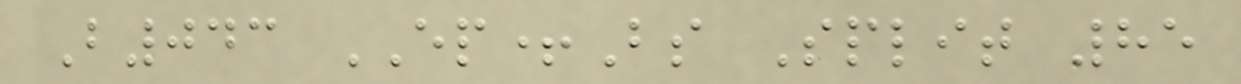B043 EP+Bs Split 85
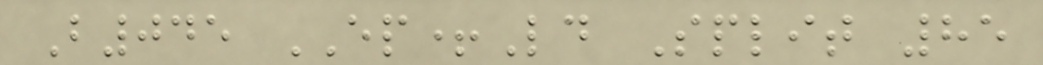B045 EP+Ld Split 85
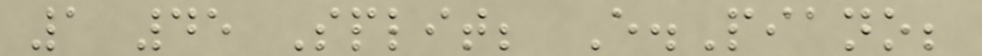1 45 Split; E.Piano;
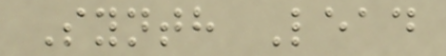Synth Lead
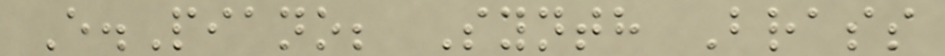E.Piano; Synth Brass
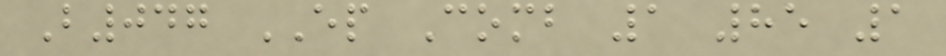B047 EP Comb 1 85 1
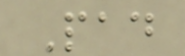Pad
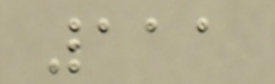111
